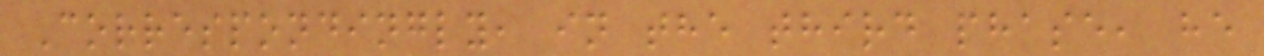Correspondingly, in the third phase, he
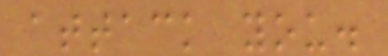attack you.
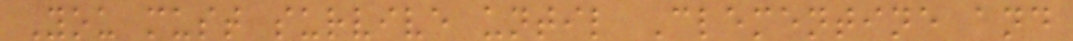You must survive until Clementine and
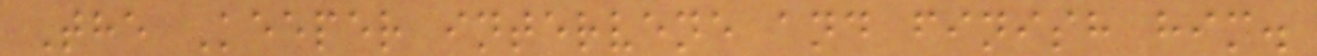The Keeper intervene and finish him.
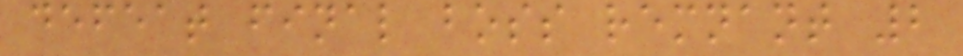defeat final boss remnant 2
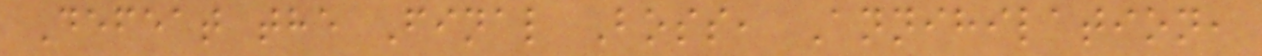Defeat the Final Boss, Annihilation,
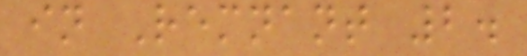in Remnant 2.
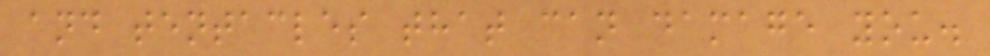and tentacles that can damage you.
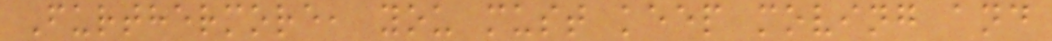Furthermore, you must keep moving and
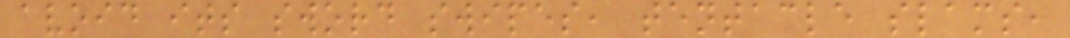avoid its sword swipes, tentacle slams,
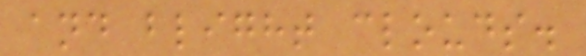and blight clouds.
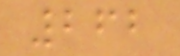262
